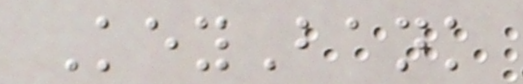KeyBank
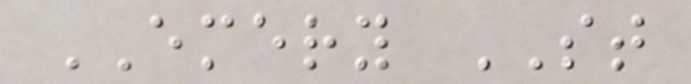EMERY ST
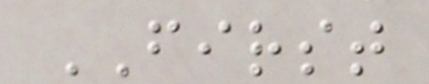FIRST
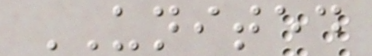UNITED
